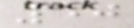50
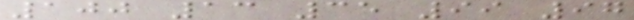100 13 35 99 97
